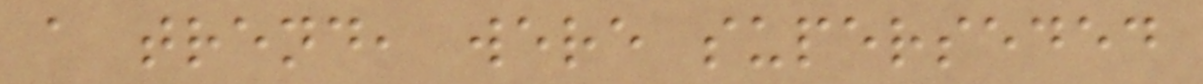a trend, were superseded
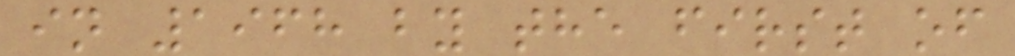in 1968 by the first of
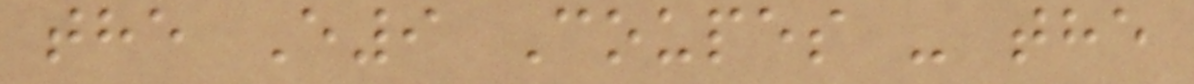the E9 Coupes - the
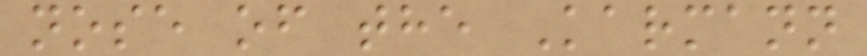nose of the Karmann
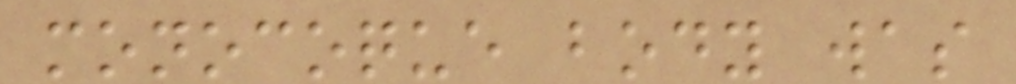monocoque body was
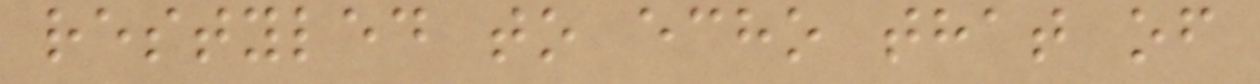restyled to echo that of
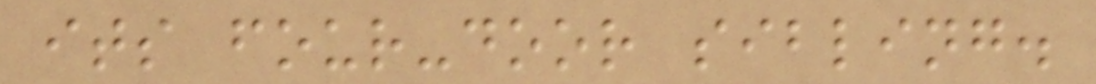its four-door sibling.
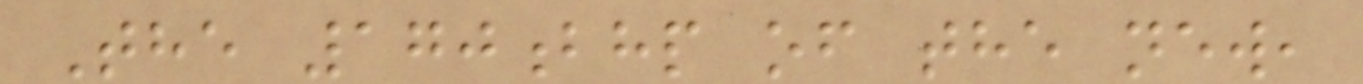The 170bhp of the new,
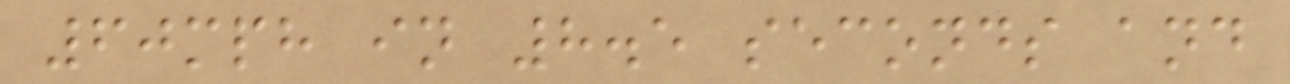60mph in 8.5 seconds and
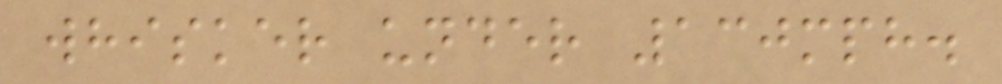whisker under 130mph.
